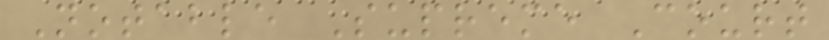Notable Supreme Court
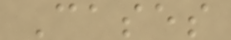Cases
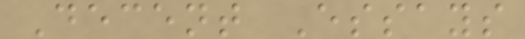Decent Essays
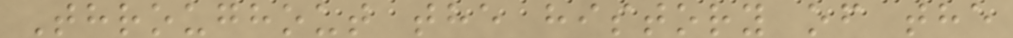Throughout the history of the
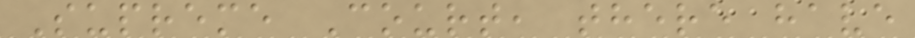Supreme Court, there have
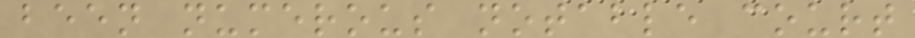been numerous notable court
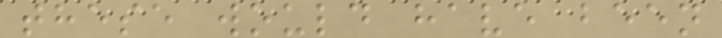these would have been
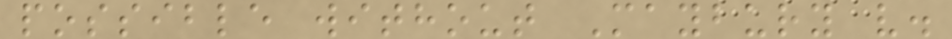possible without Maybury v.
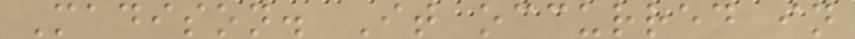Madison. It occurred in
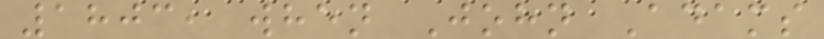1803, when John Adams
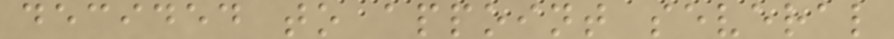decided to appoint several
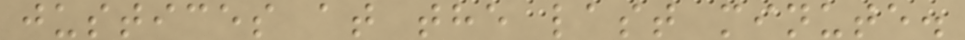justices at the last minute.
